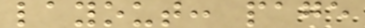layout: page
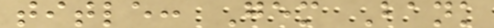title: Gem Bank
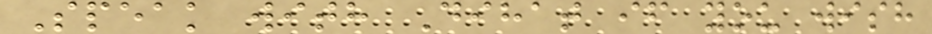Speak with Dihat if you wish
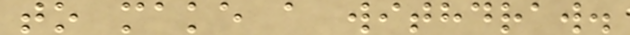to make a withdraw.
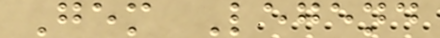Gem Legend
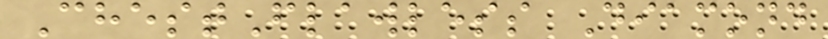ChestFlawless Diamond
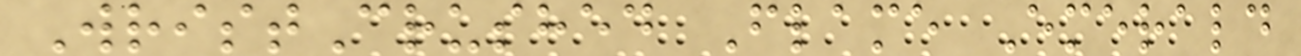WristCrushed Flame Emerald
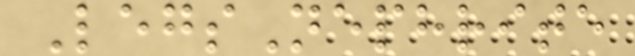LegsNephrite
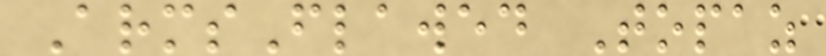ArmsFlawed Topaz
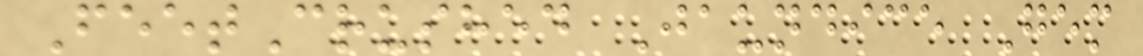FeetCrushed Jaundice Gem
